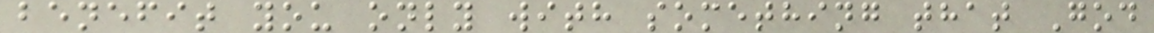benefit you only with something that God
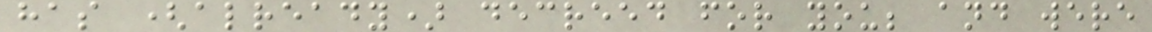has (already) decreed for you; and were
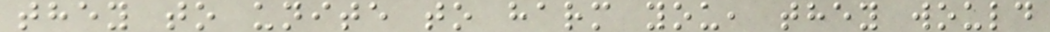they to unite to harm you, they would
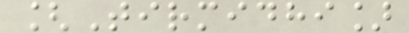[Tirmidhi]
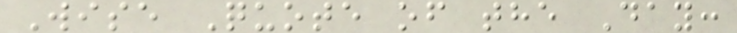Wise Quote of the Day:
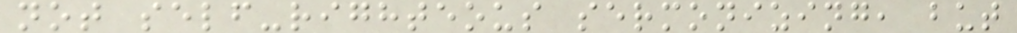not self-righteous sermonizing, but
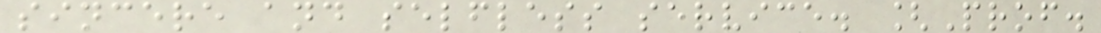sincere and selfless service. [Prof.
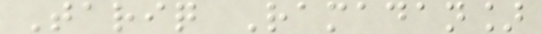Tariq Ramadan]
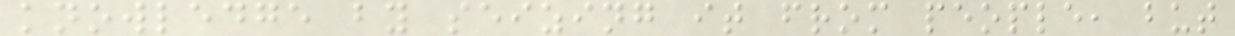knowledge by seizing it from people, but
